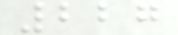227
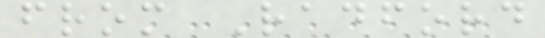from Radford
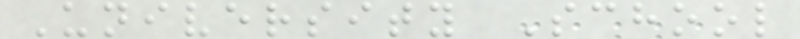University School
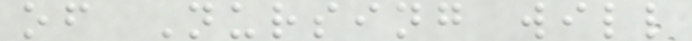of Nursing will
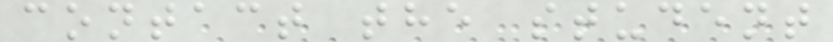contact the student
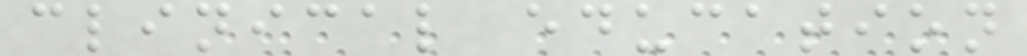clinical education
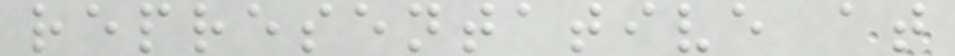representative at
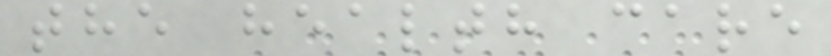the health care
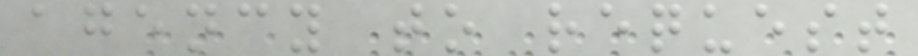agency to request
